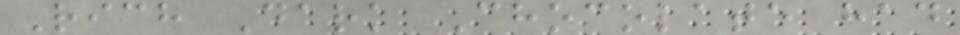Rich Dark Chocolate had
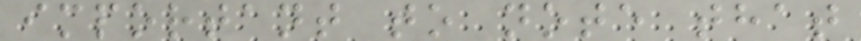important to note that
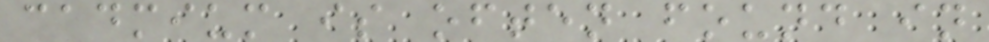cadmium is often found in
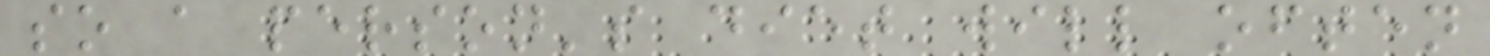so a person's diet will often
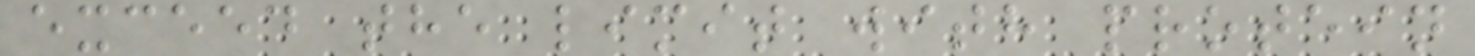exceed the limit with protein
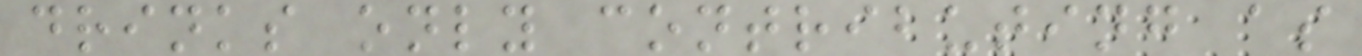drinks only contributing as
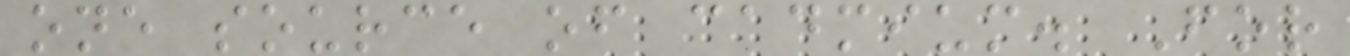one source of cadmium. For
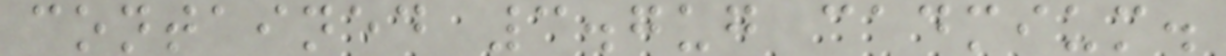contained 3.7ug cadmium.
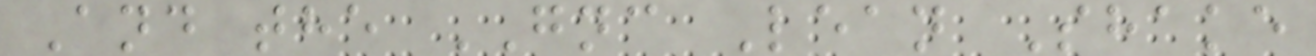And the GNC Lean Shake
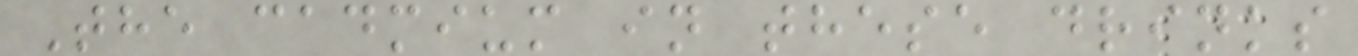The cadmium in these drinks
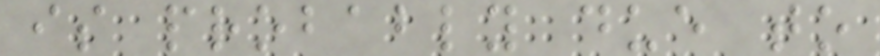is probably due to
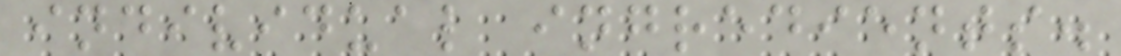individual ingredients.
